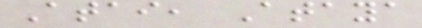Atai, Ataya
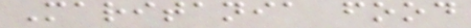Maritania food
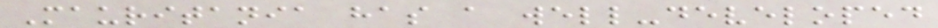Mauritania has a well-developed
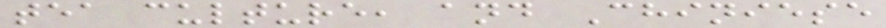tea culture, and Chiniese
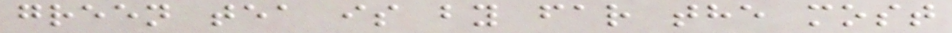green tea is by far the most
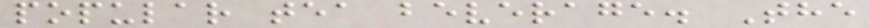popular tea beverage. The
